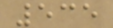535
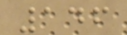146
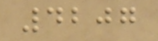4207
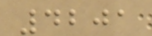4201
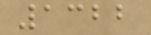1322
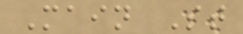Main St
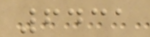6431
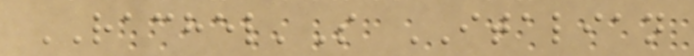RACHEL'S ITALIAN
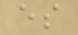es
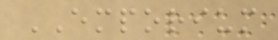EMPORIUM
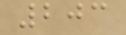203
